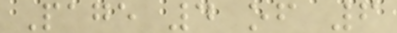Page 4 of 6
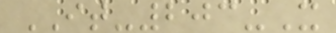IT-203-X
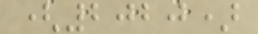(2020)
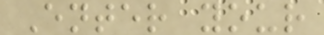Enter your
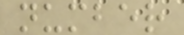number
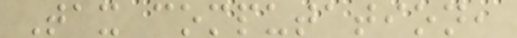Tax computation,
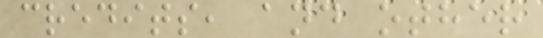credits, and other
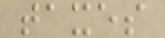taxes
